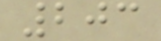203
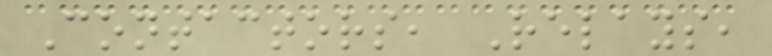Contactors, Relays,
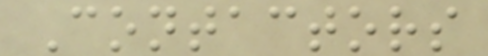Contactors
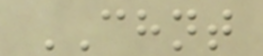CHNT
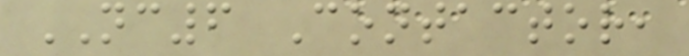NC6 Contactor,
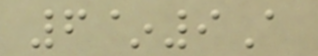6~9A
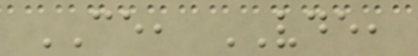CE, VDE,
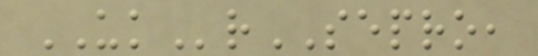UKrSEPRO,
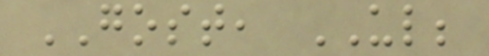GOST, UL;
